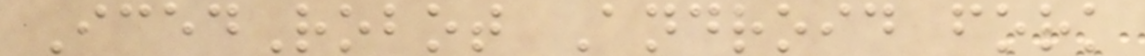IcedRobot Android fork
